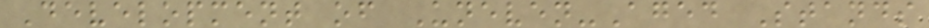Development of Uneven-Aged Stands
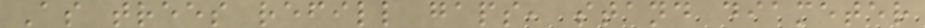As trees refill gaps, stand diameter
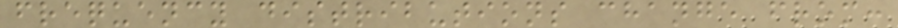frequency distributions change from:
